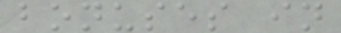bonuses in
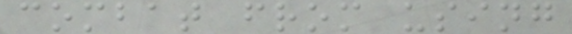combat from using
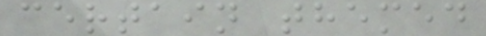certain themed
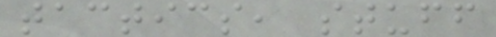tactics, stuff
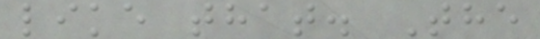like that. The
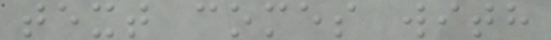text comes with
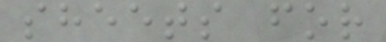sheets for
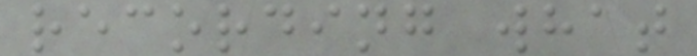recording what
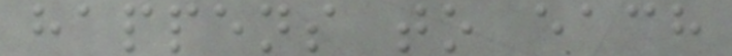happens to each
